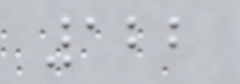122
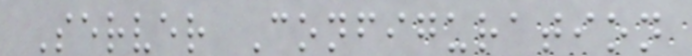Server Configuration
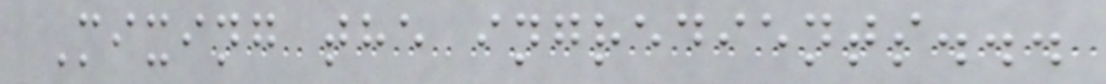Mixing the ingredients...
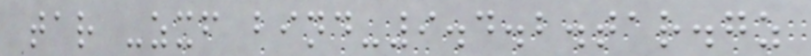tar -zxf bind-9.4.2.tar.gz
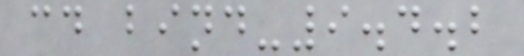cd bind-9.4.2
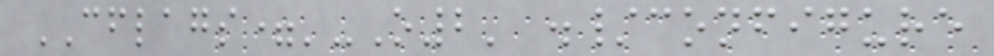CFLAGS='-O2' ./configure
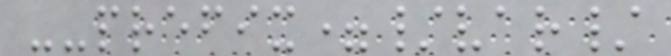--prefix=/var/
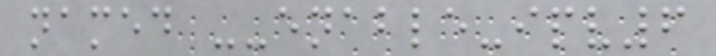named --enable-ipv6
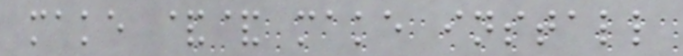make && make install
